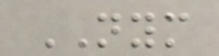NYM
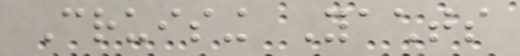Cruising Yachts
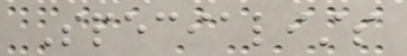Specialists
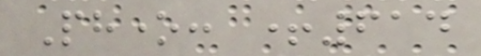Phone: +614
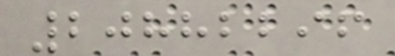20882296
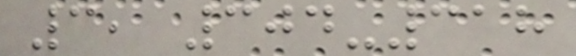3, 304-318
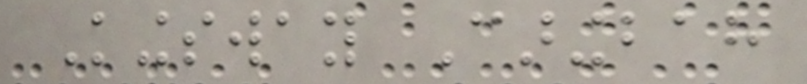Kingsway Caringbah
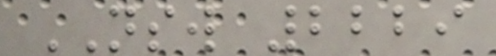NSW 2229
